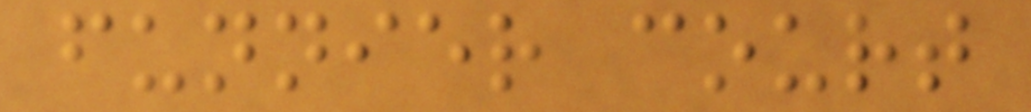funnier court
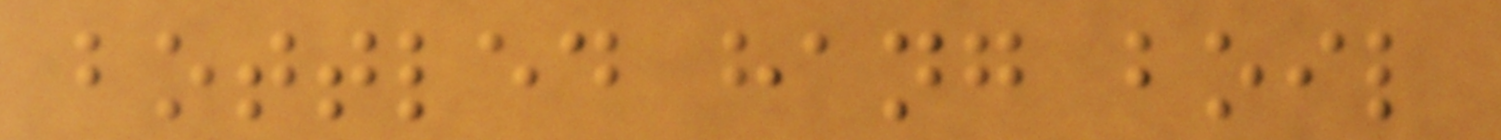bottled hang boil
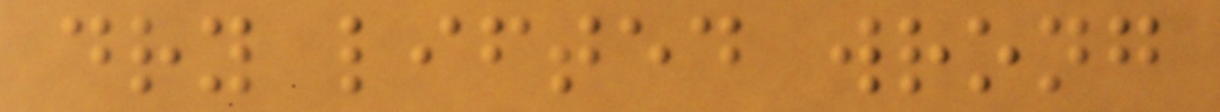dry lifted wrong
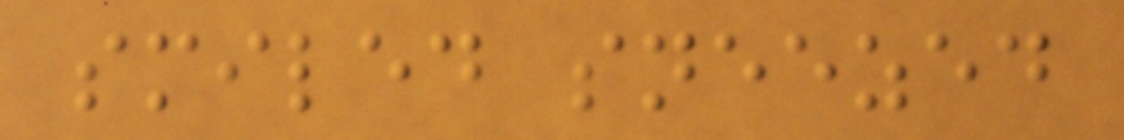smiled sneezed
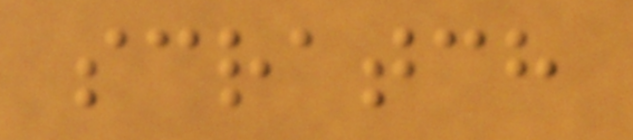scratch
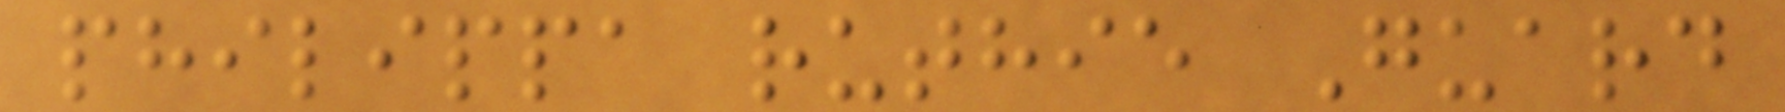philippa ruthie Guard
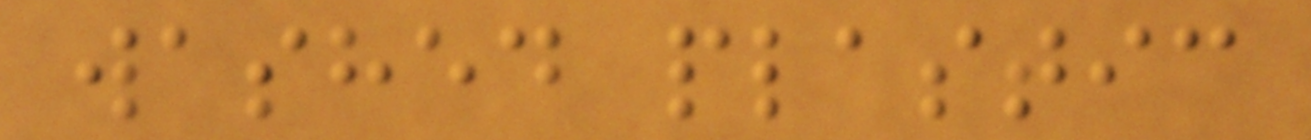washed plastic
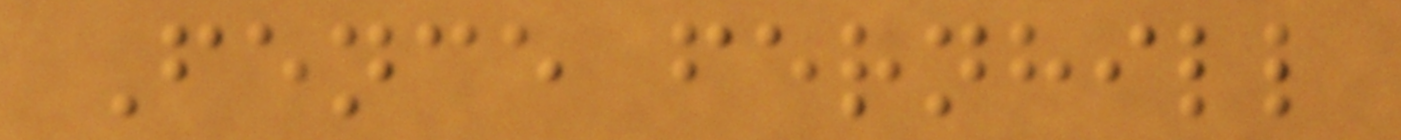Fence fernhill
